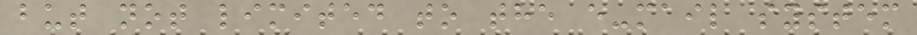but not limited to the e-mail system
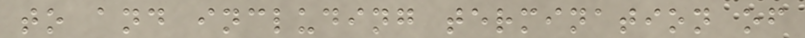to and including termination of
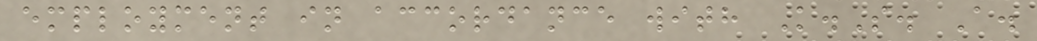employment in accordance with K.S. A.
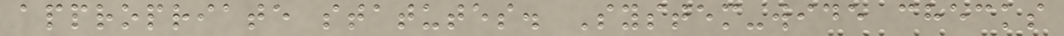appropriate statutes. System-wide checks
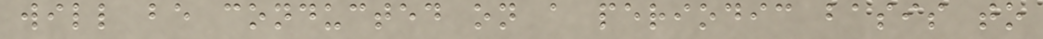will be conducted on a periodic basis to
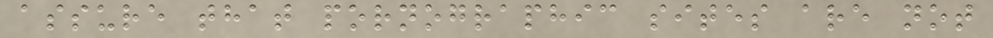assure that pornographic sites are not
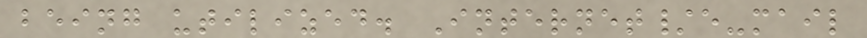being utilized. Internet/e-mail
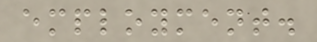employment.
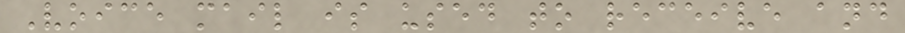Voice mail is used to receive and
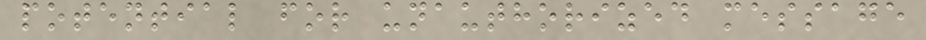potential for unauthorized message
